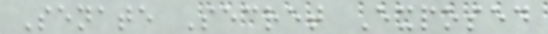Senate Secret Exposed
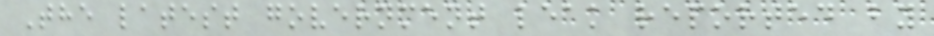The latest government leak reported by
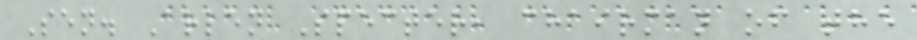Sen. Arlen Specter, chairman of the
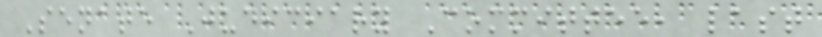Senate Judiciary Committee, last
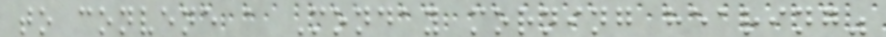to convene a Monday morning hearing"
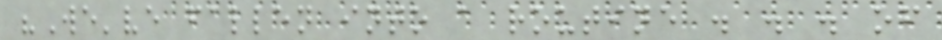"We've fallen into a routine . . . of
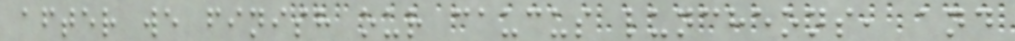after we finish our caucus luncheons, and
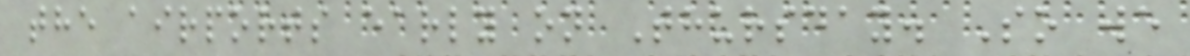the airports early on Thursday. So we
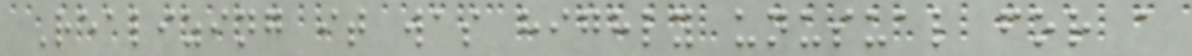Realizing it was highly unusual for a
